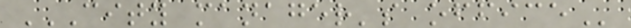CITY MANAGER'S OFFICE
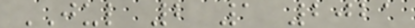JUL 2 1 2021
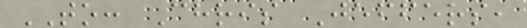TO: Chris Jeffers,
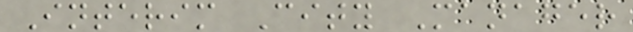Interim City Manager
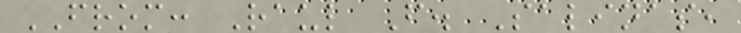FROM: Raul F. Salinas,
